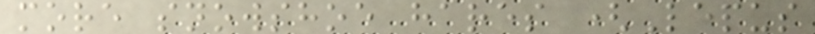more snowshoe hares (Lepus
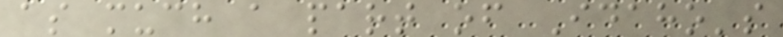as much a part of Idaho's
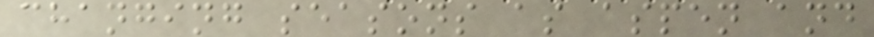changing seasons as aspen and
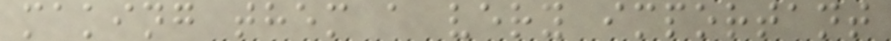making them a very important
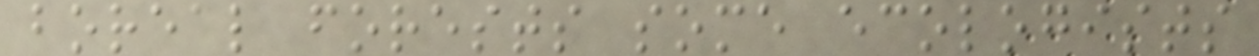boreal forests some ecologists
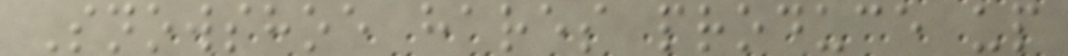Snowshoe hares produce up
